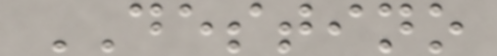DESTINO
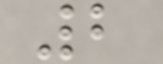2
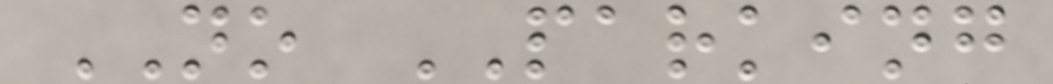NO PARKING
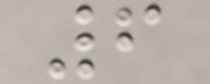6
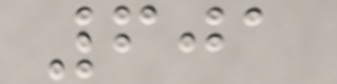601
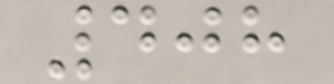408
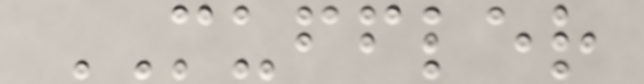MUFFLER
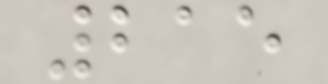215
